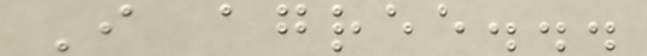I agree...
